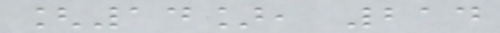[14], 214
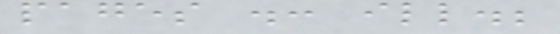pages .: ill.;
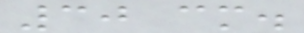30 cm.
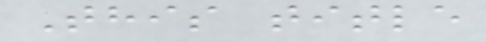This title
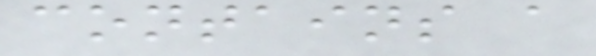contains a
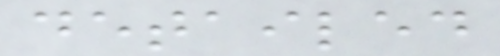detailed
